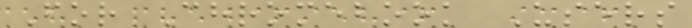For Chromebook Users
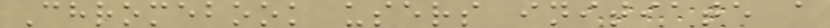Chromebook users initiate a
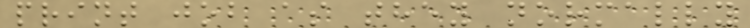print job as they normally
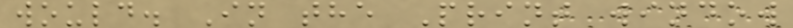would. In the Print window
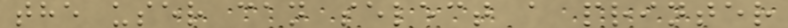the user can select a printer
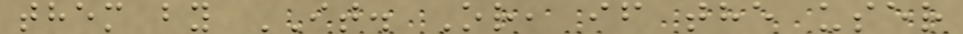them by IT. Or, if the user
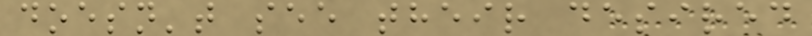doesn't see their desired
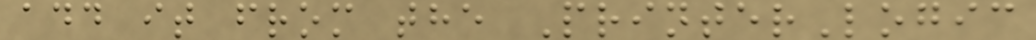add it from the PrinterLogic
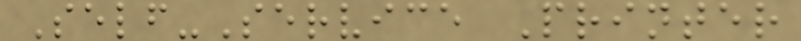Self-Service Printer
